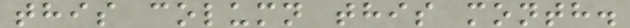this column this month.
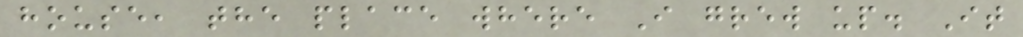house, the place where I grew up. It
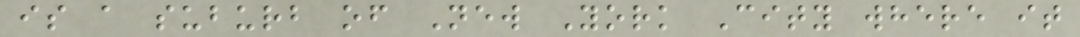is a suburb of New York City where it
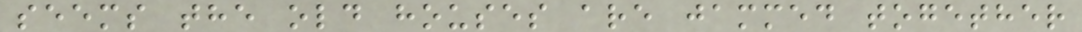seems the old houses are jammed together
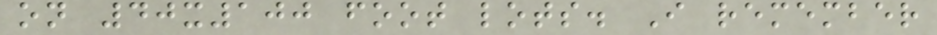on 40x100 foot lots. I remember
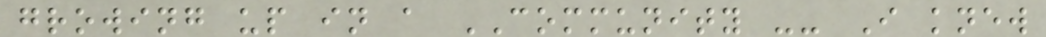growing up in a COMMUNITY -- I knew
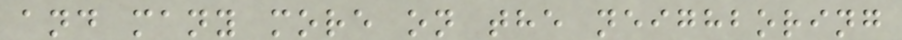and many more on the neighboring
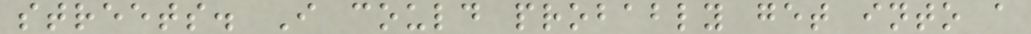streets. I could probably get into a
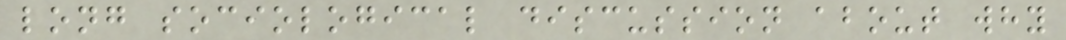long sociological discussion about why
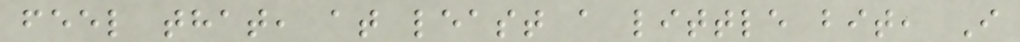feel that, at least a little bit, I
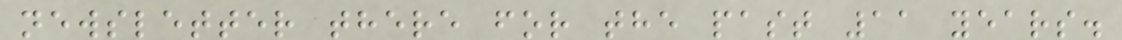newsletter there for the past 11 years.
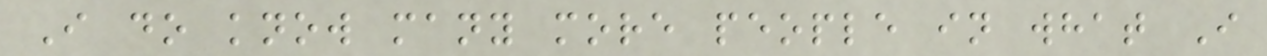I do know many more people in what I
